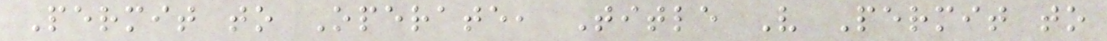Permit to Operate, Title V Permit to
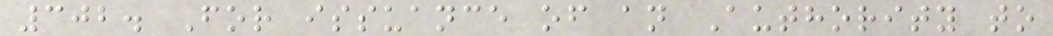302. For issuance of an Authority to
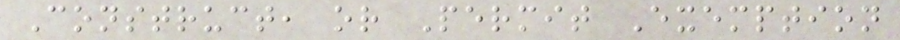Construct, or Permit Exemption
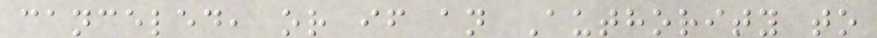canceled, or if an Authority to
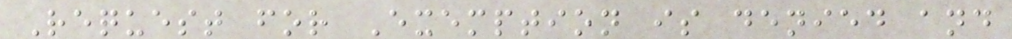Request for Exemption is denied and
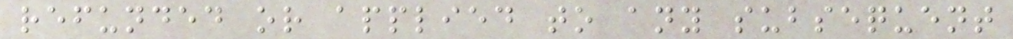refunded or applied to any subsequent
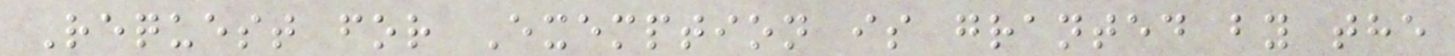Request for Exemption is granted by the
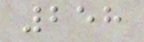258
